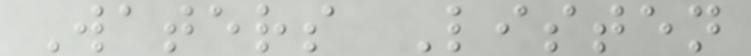Waters Listen
